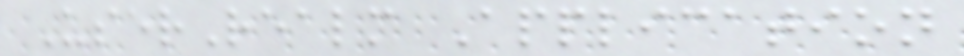UserRealm Application
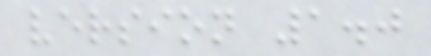version 1.0
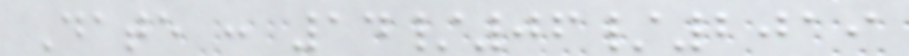Date : 14/06/2019
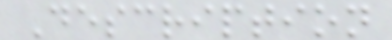Description
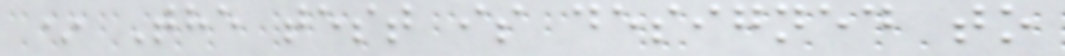* The test is designed to
